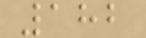182
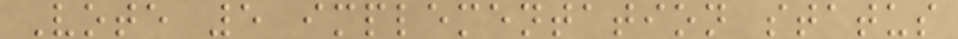Vote 5 implementation status
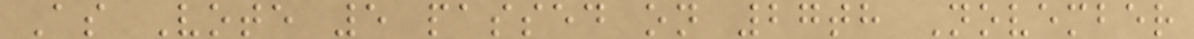As Vote 5 passed on 27th November
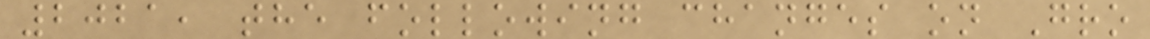2021, the following changes on Gro
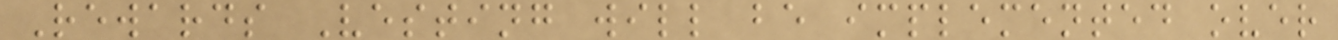Rewards Vesting will be implemented over
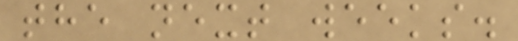the next weeks.
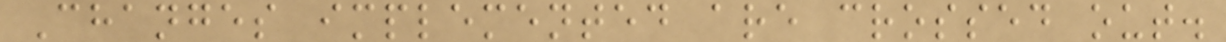Changes implemented are crossed out.
